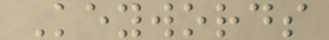Keywords
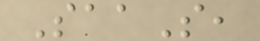SaaS,
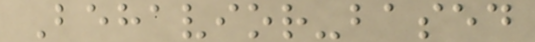Behavior-based
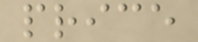price
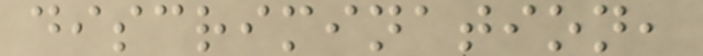discrimination,
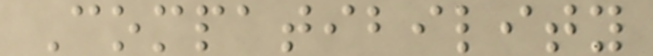Compatibility
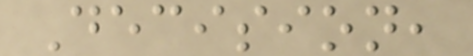Decision,
